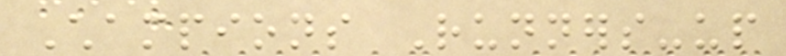Champions Runners-up
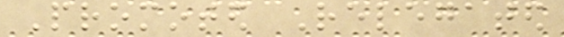Promoted Relegated
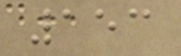153
